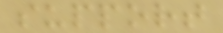support
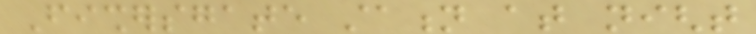Fishersgate station at night
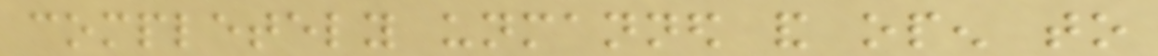completely unmanned and open to
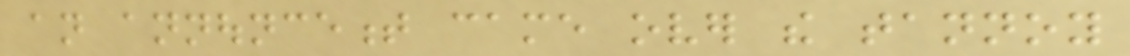an announcement came over the tannoy
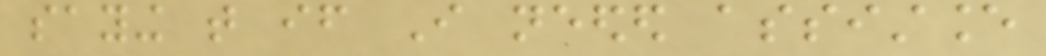saying that if I needed assistance
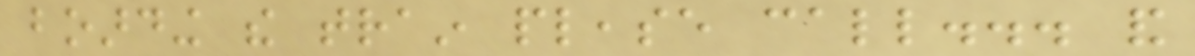boarding the train please call... and
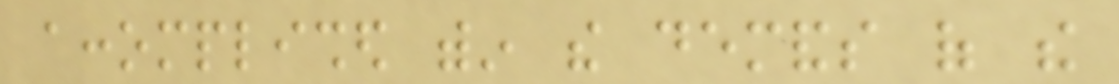accomplished within the demands of the
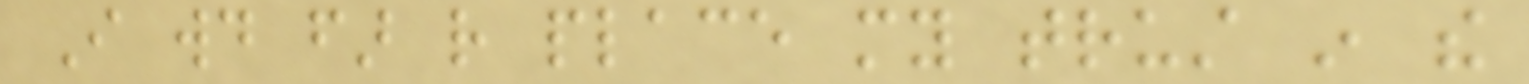I would far rather place my trust in the
